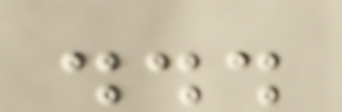...
